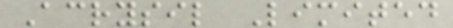Acrysil Limited
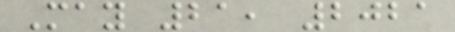May 21, 2021
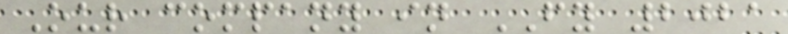Our company in FY 2021
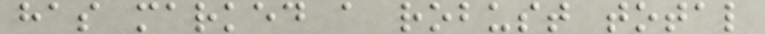has marked a robust total
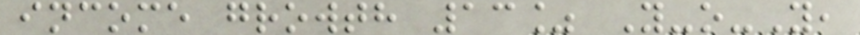income growth 13% Y-o-Y,
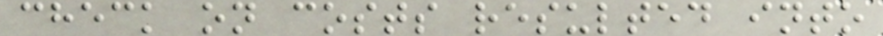check on costs resulted into
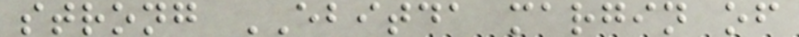strong EBITDA margin of
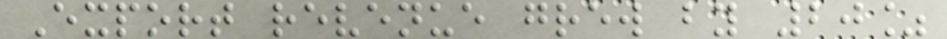Export revenue grew by 20%
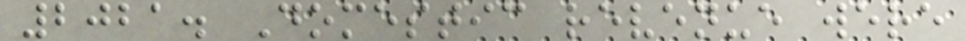2021. Domestic revenue were
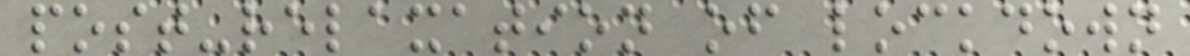post-relaxation of lockdown
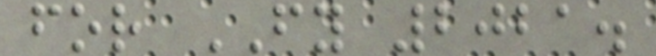for FY 2021.
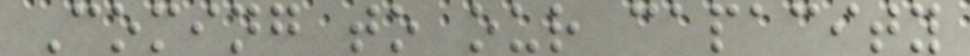Coming to our capacity
